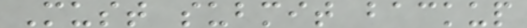Must submit backup
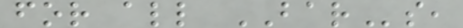for all BARs,
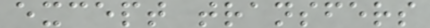except transfers
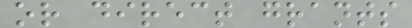or direct grants
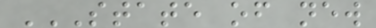STATE OF NEW
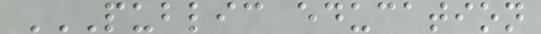PUBLIC EDUCATION
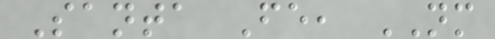Santa Fe, NM
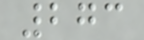273
